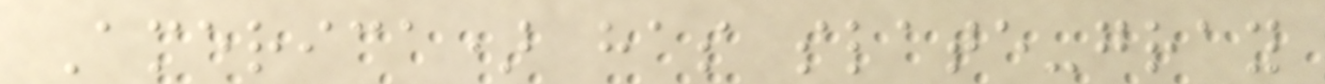America) has slate-gray
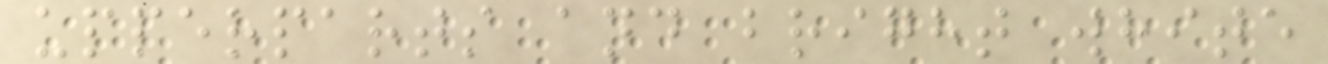upperparts and bright white
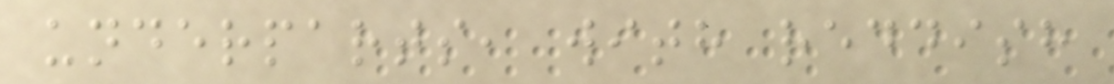underparts, with reddish
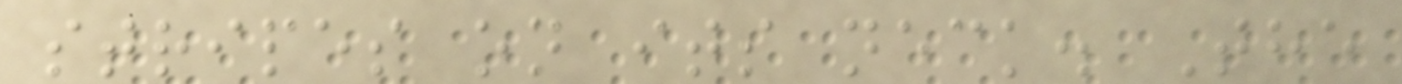stripes on its neck. The
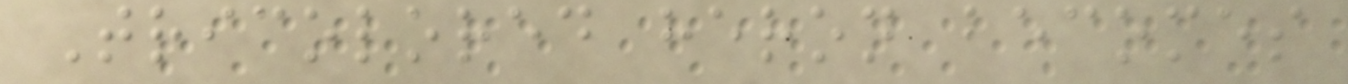Tricolored heron becomes
